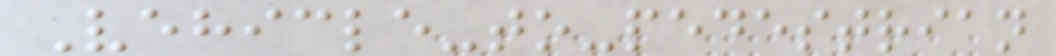Vehicle-to-pedestrian
